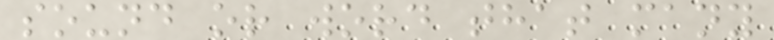sound or word that many
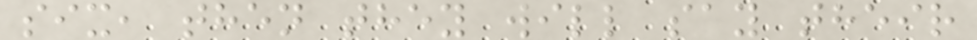six, then they will say their
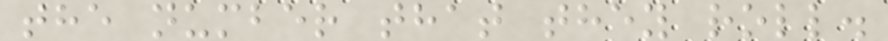the number that they roll.
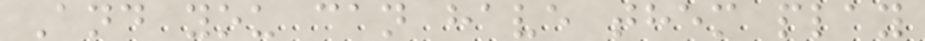And you can have them play
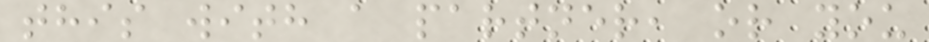this with a partner, or you
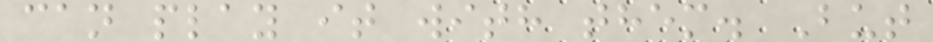can play it with them. But
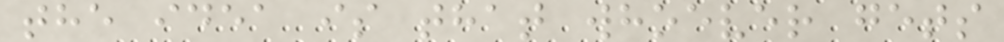the idea is that whoever gets
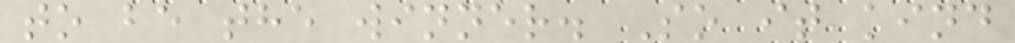to be the winner. So it kind
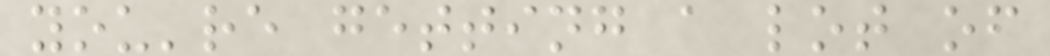you're getting a lot of
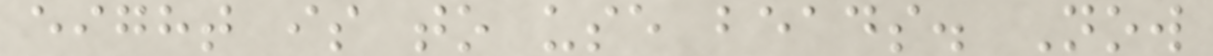eight is to use beads. Now
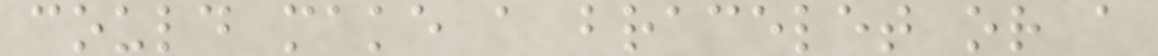could make a bracelet or a
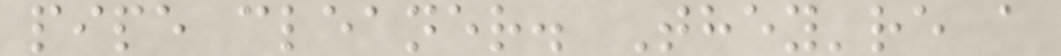pipe cleaner. They're a
